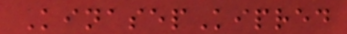KinasepKipred
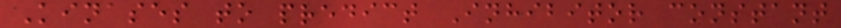Kinases to predict Inhibitor constant
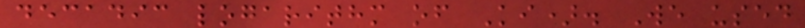decadic logarithm of Ki). We used
